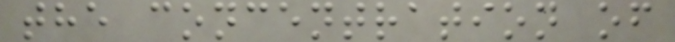the concentration of
